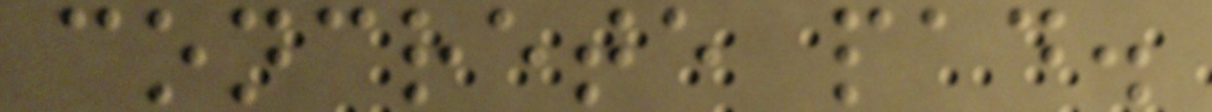concrete pad.
